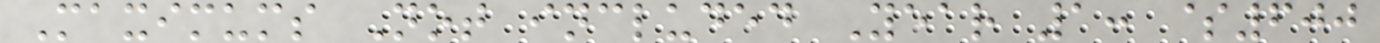Maximums Not included Year 1: $600
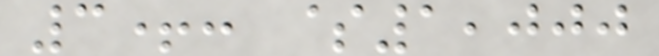3+: $1,000
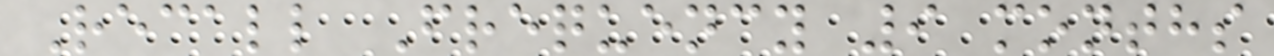Recall Frequency 9 months
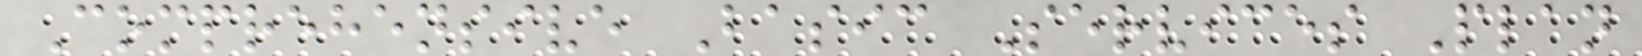Comprehensive Basic Services Plan
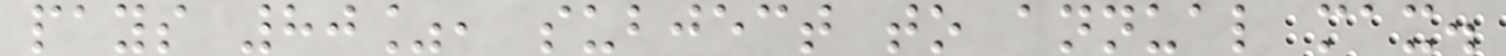pays 80%, subject to annual max.
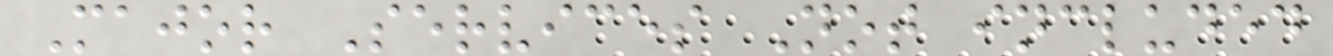Major Services Not included
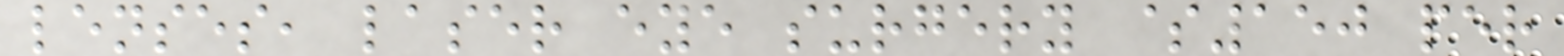lenses, laser eye surgery $150 per
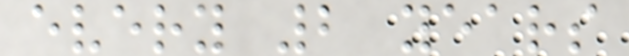every 2 years
